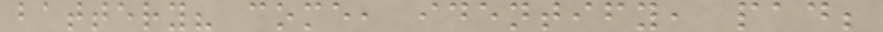battery? come, identify, pad;
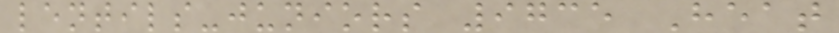lentils-juniors 9735 Heat
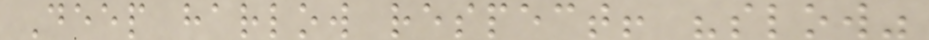Deep harlow respect! "slow"
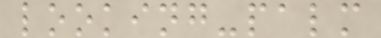looking-palm
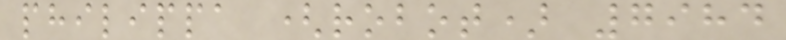philippa (robot) 7984
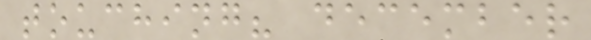touching? december
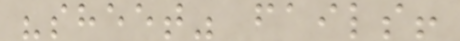"sheet" fails!
